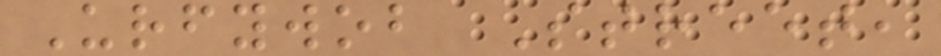Urfywob Street,
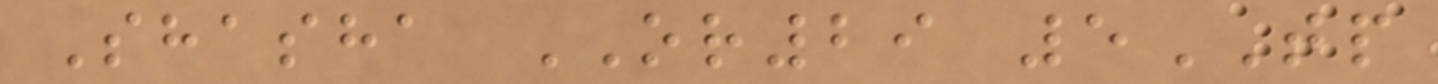Shasha OR29 5TP
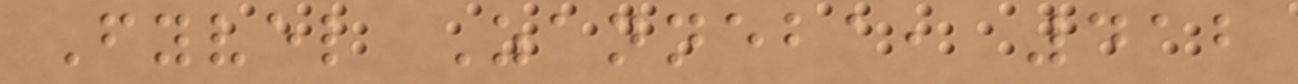Fyvel Zanneba, 412
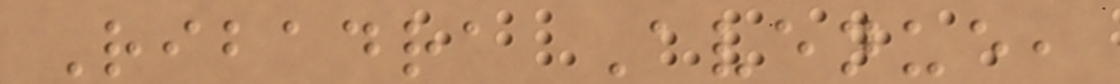Ribadra Avenue,
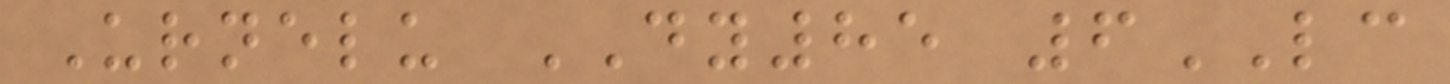Urnelu DY85 6LC
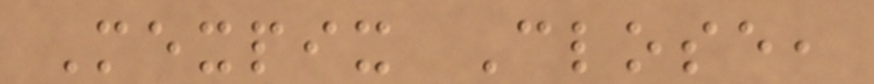Mexpix Close,
